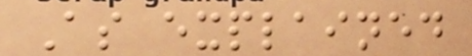As explained
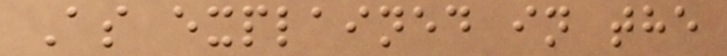As explained in the
